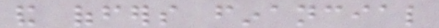and offers financial
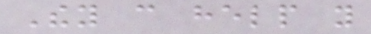They can help you
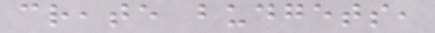create budgets,
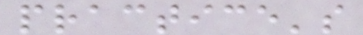practice's
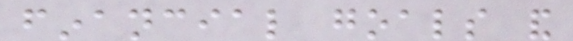financial goals and
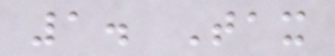1. Tax
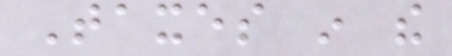Taxes in the
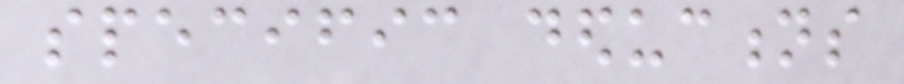specific deductions
